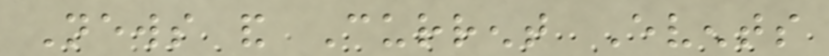News and Current Events
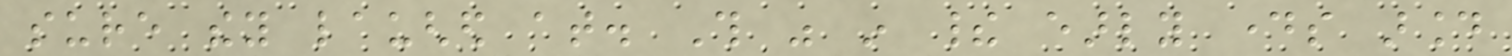sure they laughed at. This was in their early days around
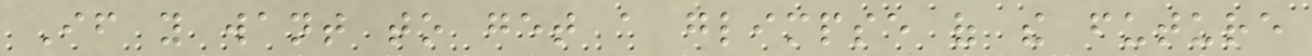If you want to get a glimpse of the future
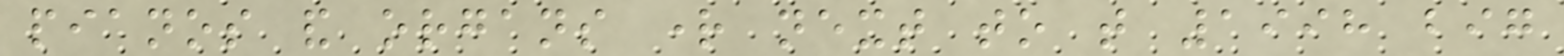pianos and organs right next to that 1998 big
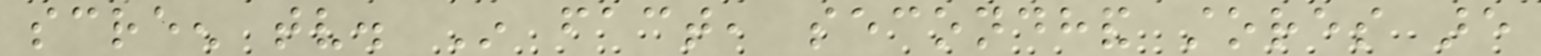screen tv. In fact, secondhand stores are
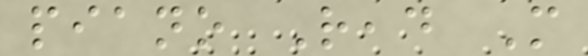piano Read More
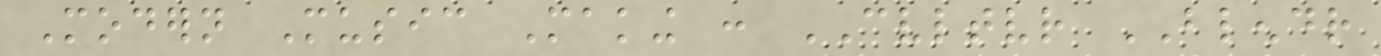Modern Music Making : CVLTVR BLENDR
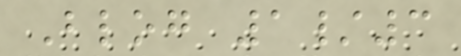Blog 1/3
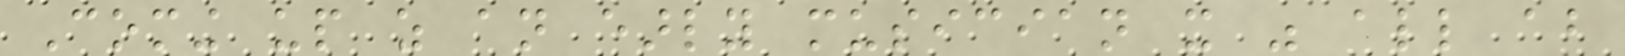Coming up as an early musician it was all about
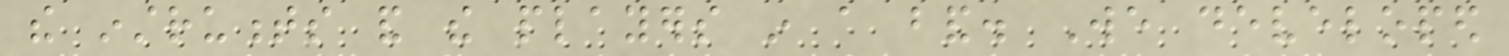the instruments and the players in a band. We developed
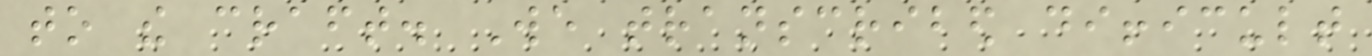to the craft. We transcribed difficult
